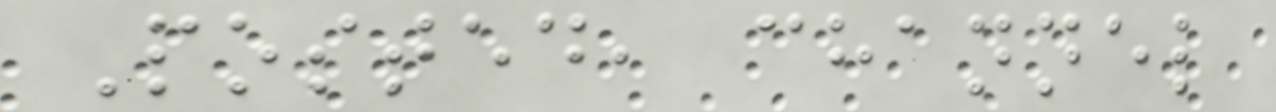Posted, channel
